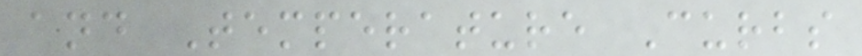and Temperature Curbs
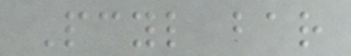Pcyl bar
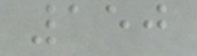150
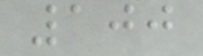100
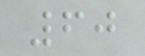60
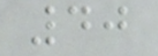40
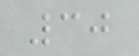30
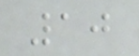10
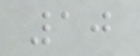10
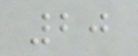20
